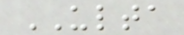ULTA
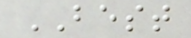BEST
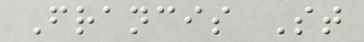Francis St
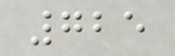725
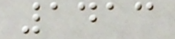1413
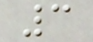3
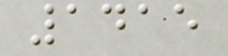1415
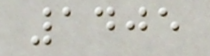1405
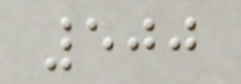500
